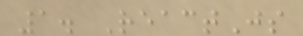1. ReactJs
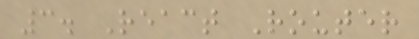3. React Router
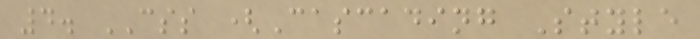4. CSS (Cascading Style
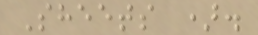Sheets ).
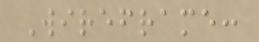Wireframe:
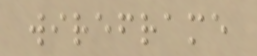wireframe
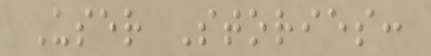User Stories:
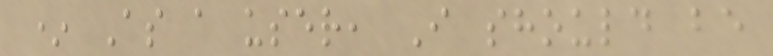* As a user, I should be
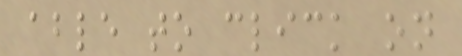able to click on
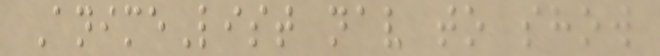AnimeList nav to show
